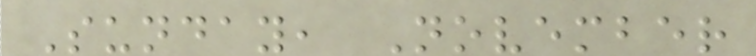Sunday, November
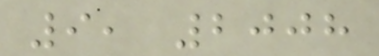9, 2008
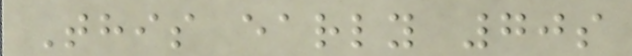This early 70s
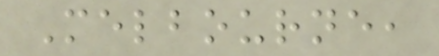Melbourne,
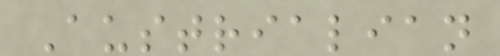Austrialian
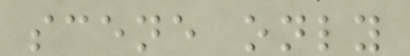scene only
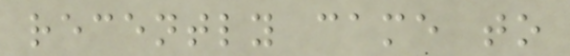recently came to
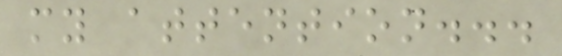my attention...
